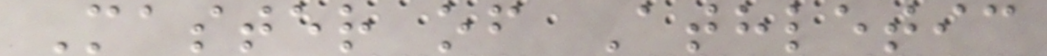Master of Athletic
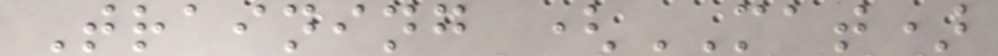Training (MAT)
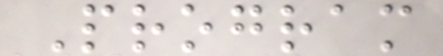Program
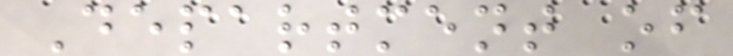Department of
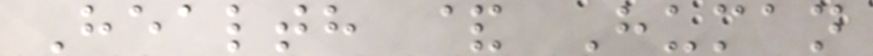Health & Human
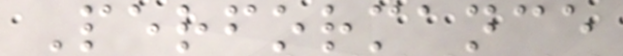Performance
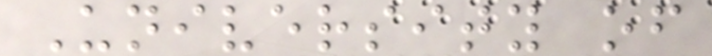University of
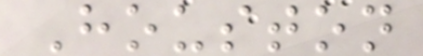Houston
